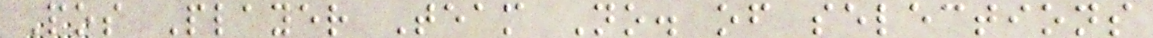Pos Player Team No. of selections
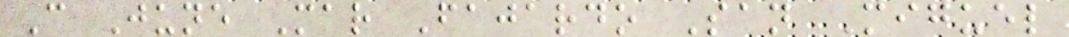C June Mar Fajardo San Miguel
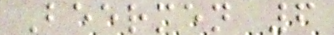Beermen 6
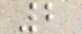2
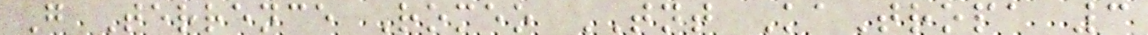G Terrence Romeo TNT KaTropa 3
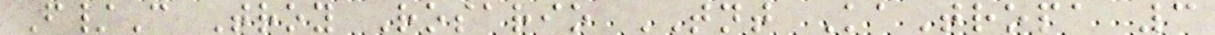F/C Troy Rosario TNT KaTropa 3
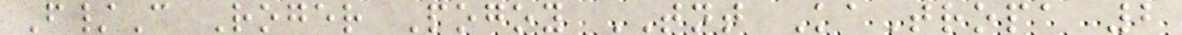F/C Roger Pogoy TNT KaTropa 2
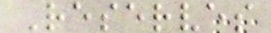Reserves
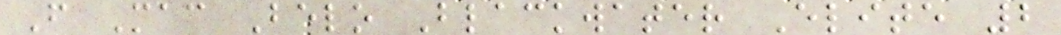F Mac Belo Blackwater Elite 2
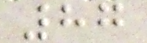87
